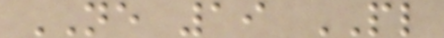NE 19 PL
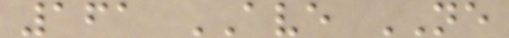161 AVE NE
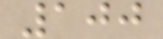100
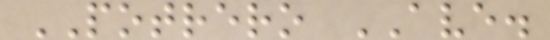POTRERO AVE.
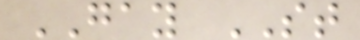GAY ST
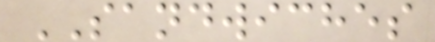SANDWICHES
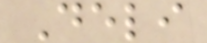Deli
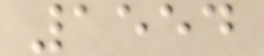1554
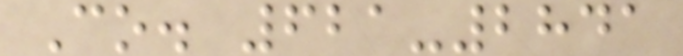Co. 621-2841
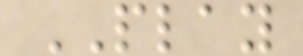PLAY
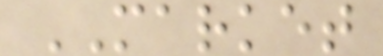MARKET
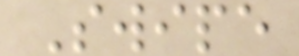Swipe
